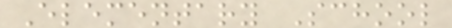Elementary School
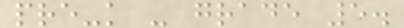pre-k - grade 5.
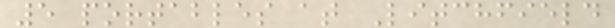5 portables at Litchfield
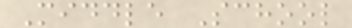Middle School
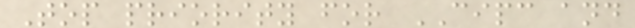Top priority for CIPC and
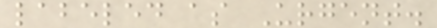labeled as Urgent.
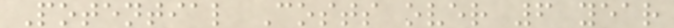Potential Costs over 6 year
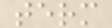term
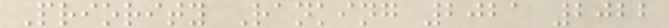Priority Ranking 2021 2022
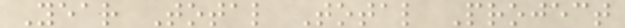Year Total Total Project
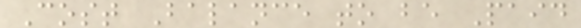Cost Balance to be Paid
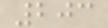203
